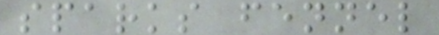sparks fennel
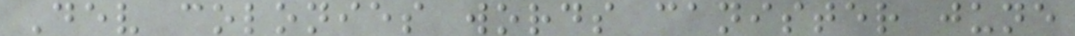Dev colonies words canister june
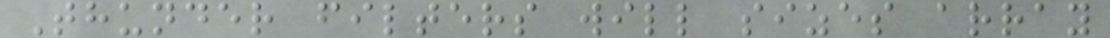Thunder filters will sizes array
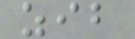zib
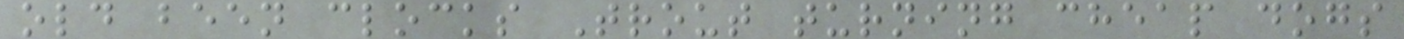old been clocks Trout turning cheap dogs
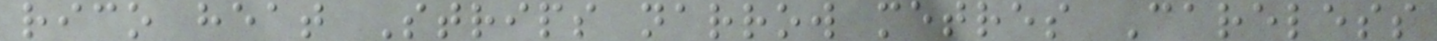rico heat Strips narrow metres Careless
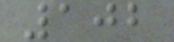102
